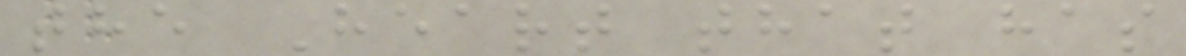the Heart that has
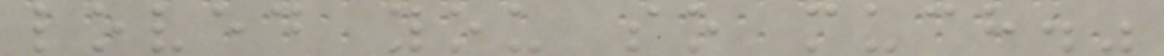loved you so much."
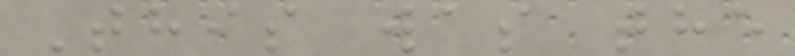This was the
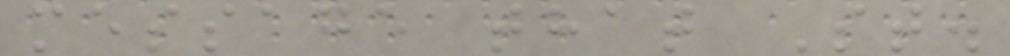message that St.
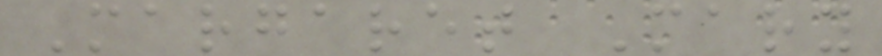Margaret Mary
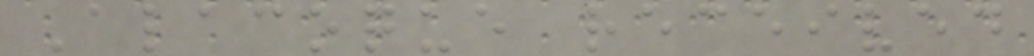Alacoque received
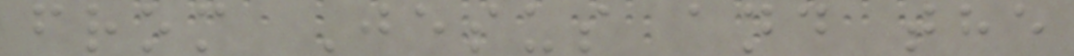from Jesus and the
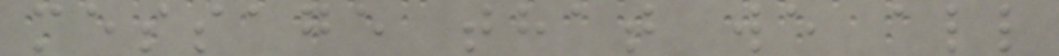message that we all
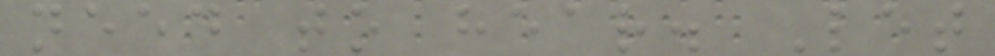need to hear. Let
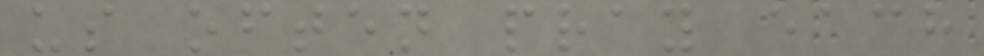us often pray each
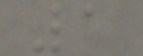1
